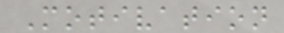Motivation
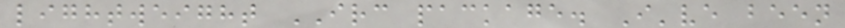lightweight IRC package. I've been
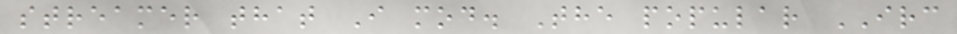streamer that I mod. The popular IRC
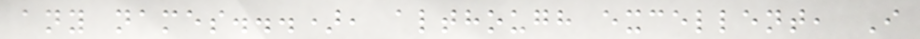any names...), although excellent, I
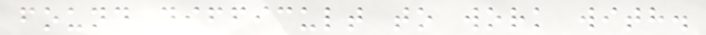found difficult to work with.
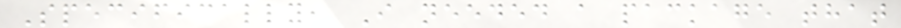Specifically, I needed a package that
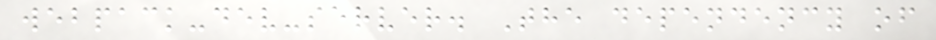webpack-dev-server. The dependency of
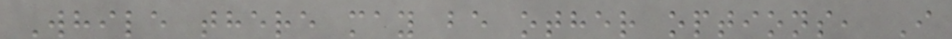While there may be other options, I
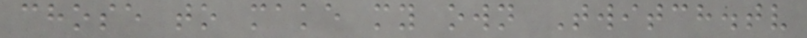chose to make my own Twitch.tv
